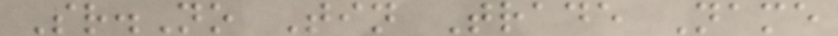Sr.No Tin Trade Name
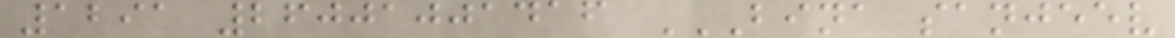1291 26001001416 BINA SANJEEV
